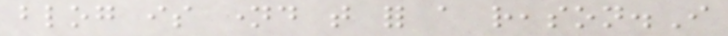blog is named that for a reason.I
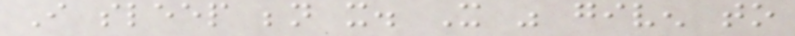I sleep beneath it. It was given to
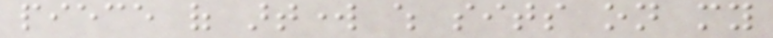piece of artwork which sits on my
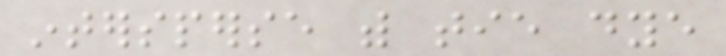intersperse with tie dye
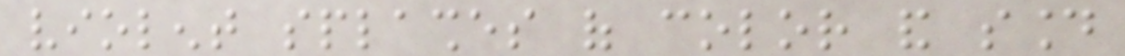violent splashes of color and sound
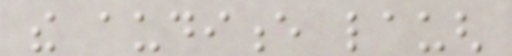the audience laugh
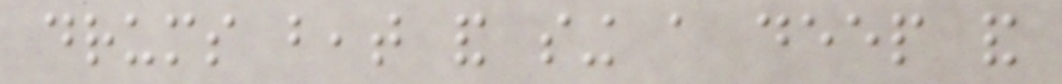drums beat and sing a deep and
